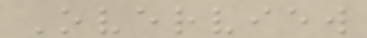Overview
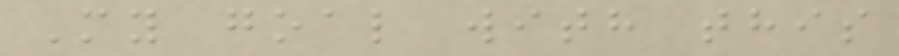My goal with this
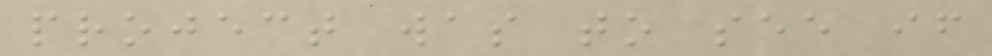project was to see if
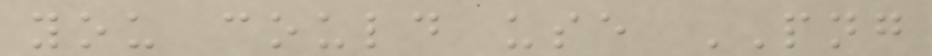you could use PNG
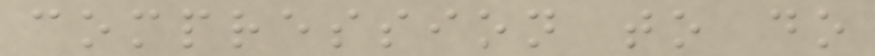compression to do
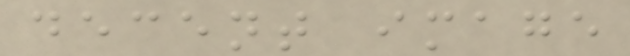decent image
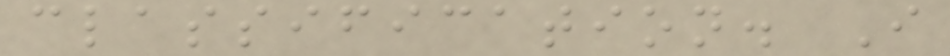classification. I
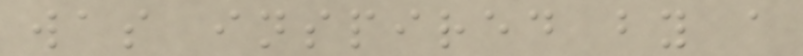was inspired by a
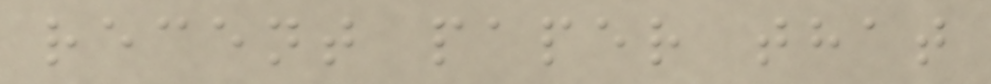recent paper that
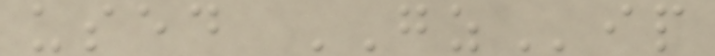used GZip
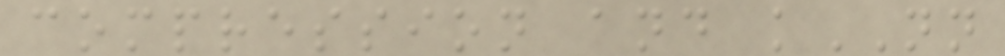compression and kNN
